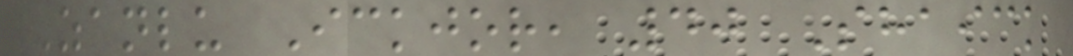Zanlu Ickjor, 40 Shaick
